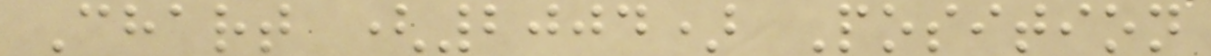Chart (2004) Position
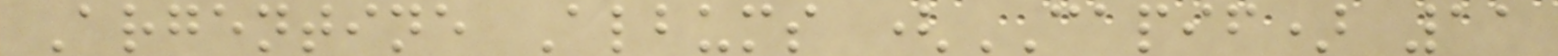Argentine Albums (CAPIF) 11
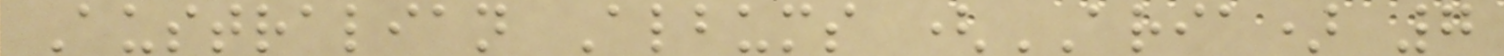Australian Albums (ARIA) 7
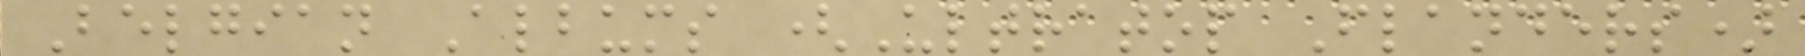Belgian Albums (Ultratop Flanders)
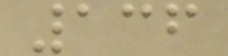136
